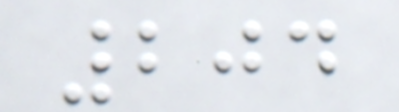204
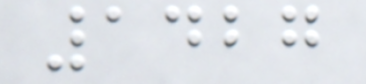1427
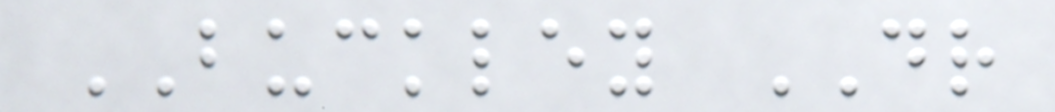BUCKLEY DR
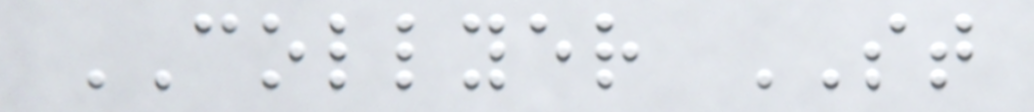COLLYER ST
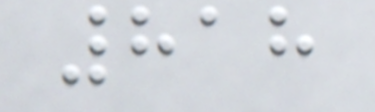818
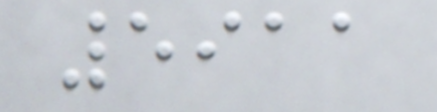5911
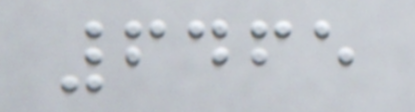6465
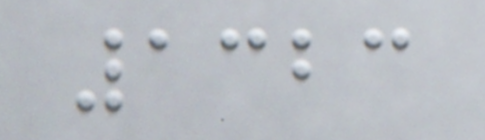1323
